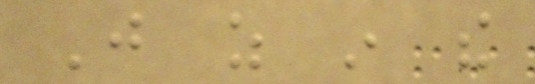Just as in the
